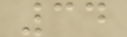34
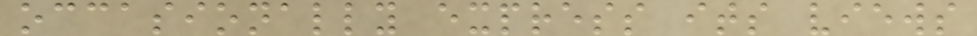occasionally express its views
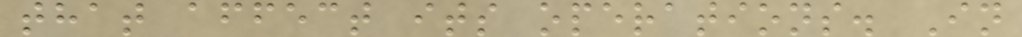that affect its operations. In
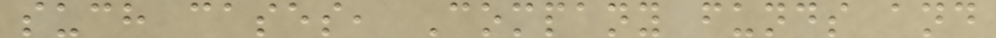such cases, Company funds and
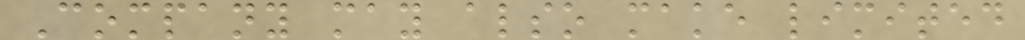Company may also make limited
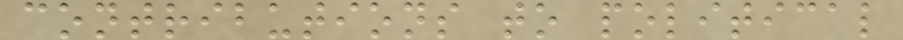contributions to political
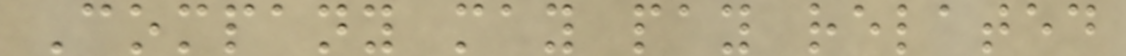Company may pay related
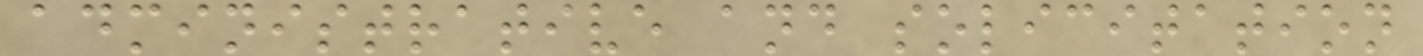administrative and solicitation
